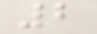2
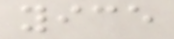yice
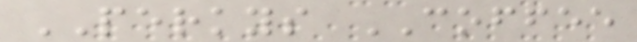PERKYS COFFEE
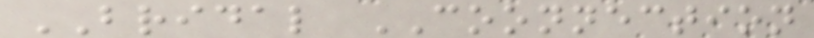BRIDAL COONNECTION
